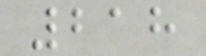218
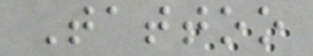Tattoo
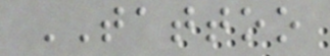TATTOO
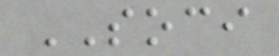SOCI
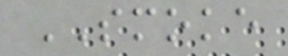SMOKE
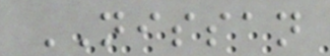NISSAN
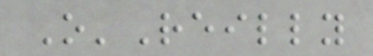O'Reilly
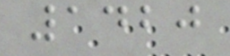1420
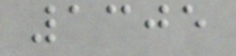1305
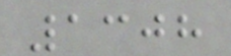1308
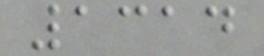1314
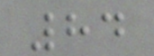84
